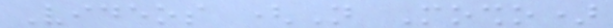Videos (Not Mosho)
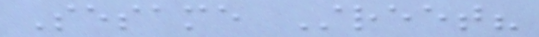Sesame Street?
